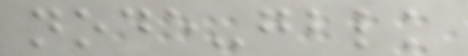node-gblk
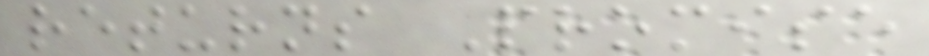returns Promise
